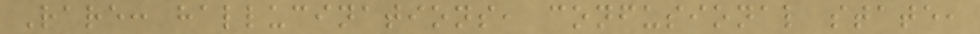Rare: hallucinations, confusional state,
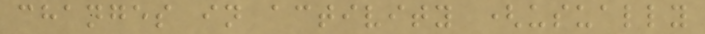changes in activity (usually
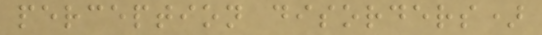perception disorders)
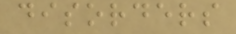disorders
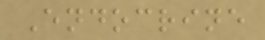Endocrine
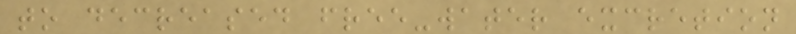to decreased free-water excretion
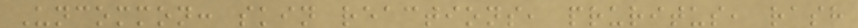Uncommon: skin reactions, pruritus, rash
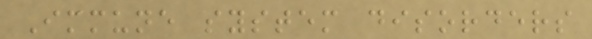Immune system disorders
